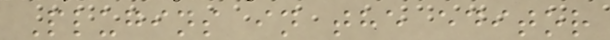Plugins in the editor
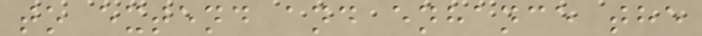to extend and enhance the
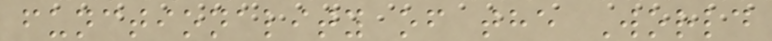functionality of the World
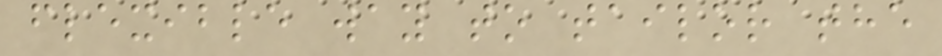flexible way to tailor the
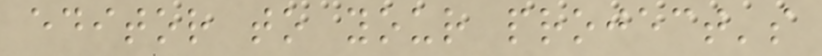editor to your project's
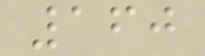160
